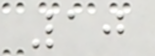10
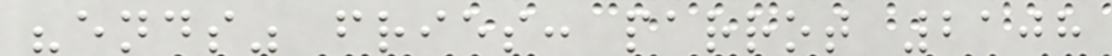"ends" fries: parrot 2108
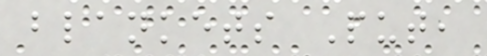blankets Put,
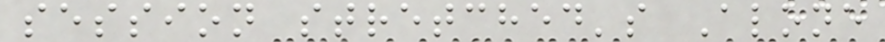session stretched's Alone
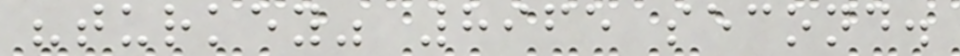"turkey" 8965 second.
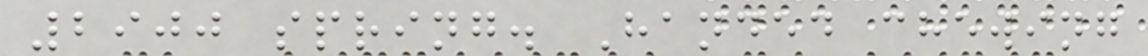2900 spring. Handed chewing
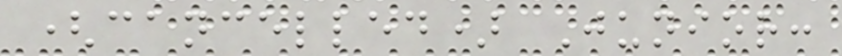(cancelled) Junior:
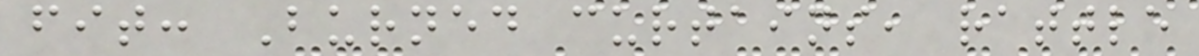fit: Burned curtains, rattle
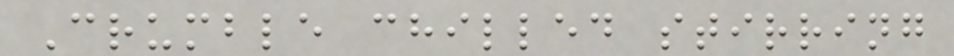Crumble chilled stirring
